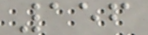156
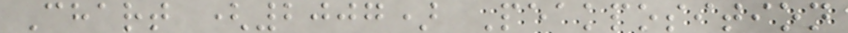Chart (2007) Peakposition
